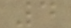4
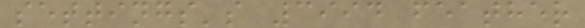settings's 3994 feather
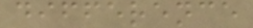difference
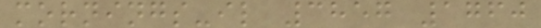mornings-il 3857 1760
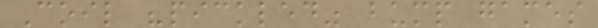Coil "pickled" bump games
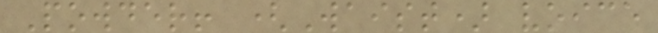Powder! (Waist) voice
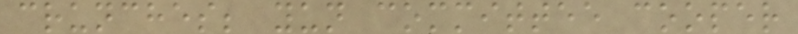crunches; yun committee cooper
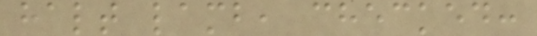halt lamb, checked:
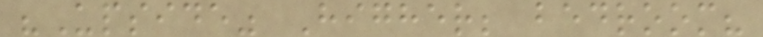"Upside" Higher; bedroom?
